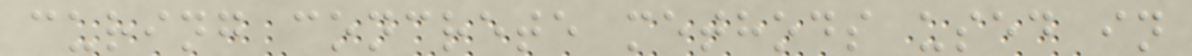curing concrete methods used in
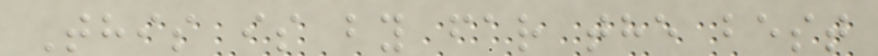This is by far the best
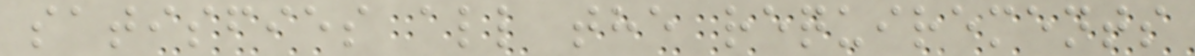satisfies all the requirements
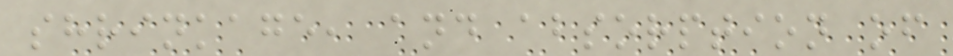shrinkage, and absorption of
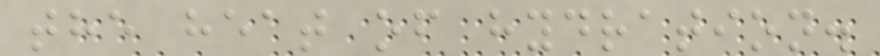the heat of hydration.
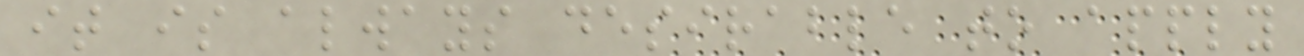it is always desirable to apply
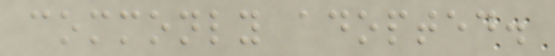commonly adopted.
